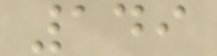149
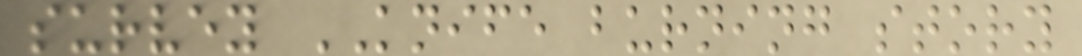survey KNIFE burning story
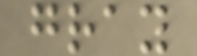gray
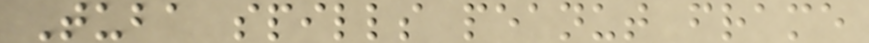Tuba spills peanut frame
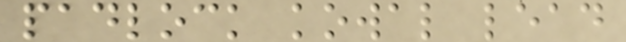padlock kowal lead
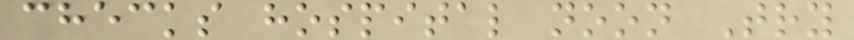checks hospital noon Try
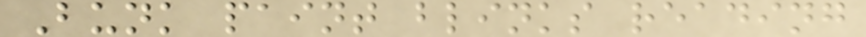Bunk paint blinks reading
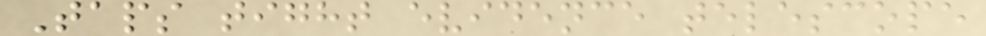Taps tight evidence telescope
